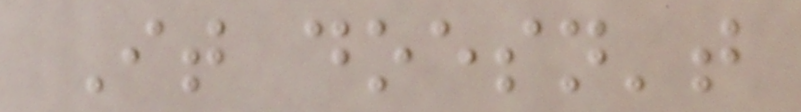It doesn't
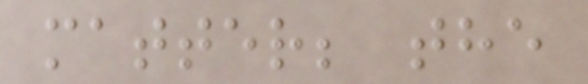matter; the
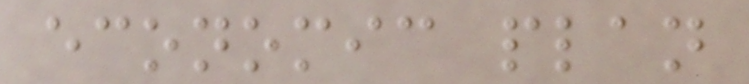economic plan
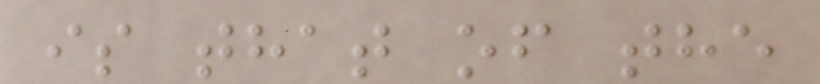is that of the
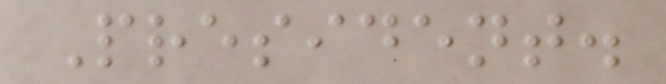President.
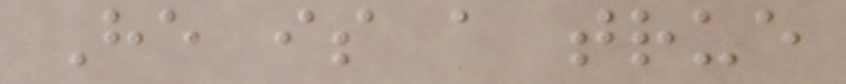He is a true
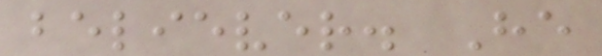believer. He
